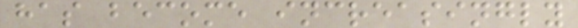has become increasingly
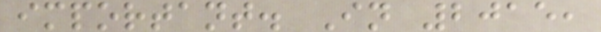important. In 2015,
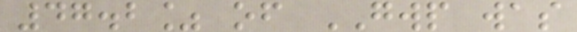47.2% of GWP was
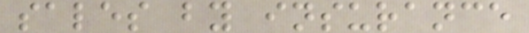sales by insurance
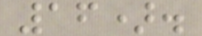16).
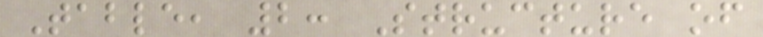Table, 2: Structure of
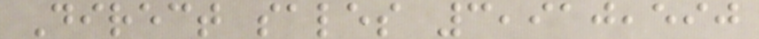Direct sales 3,910,590
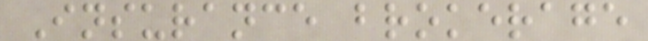Insurance brokerage
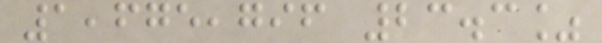1,675,796 23.3%
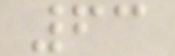63
